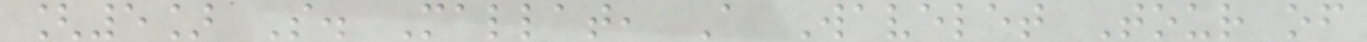[5] S. Mallat, A Wavelet Tour of
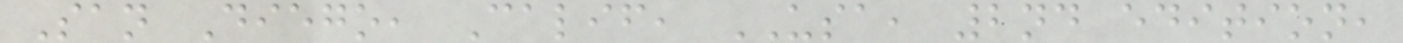San Diego, Calif, USA, 2nd edition,
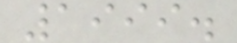1999.
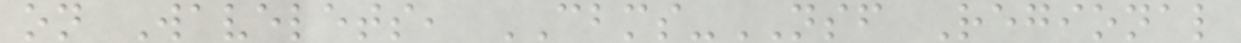on Wavelets, CBMS-NSF Regional
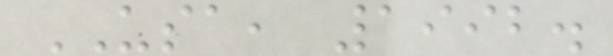USA, 1992.
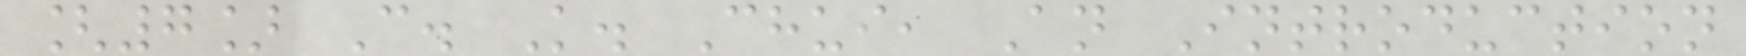[7] C. K. Chui, An Introduction
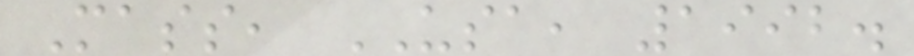Mass, USA, 1992.
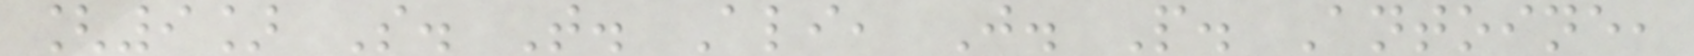[9] S. T. Ali, J. P. Antoine,
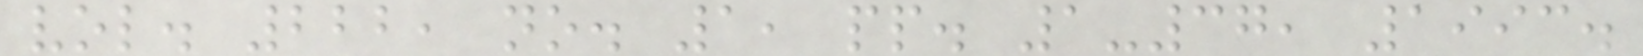vol. 222, no. 1, pp. 1-37, 1993.
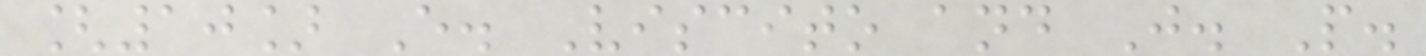[10] E. Viscito and J. P.
